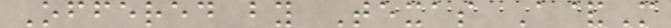Offered by Texas A&M
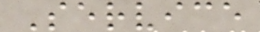Service
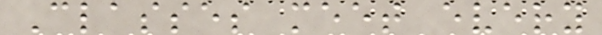Classes meet every
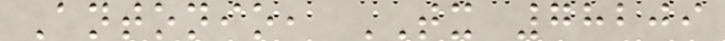Antonio, TX 78209
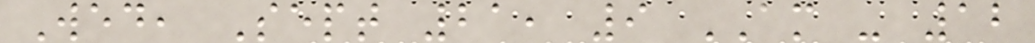Wed, Sept 21, 9 AM - 12
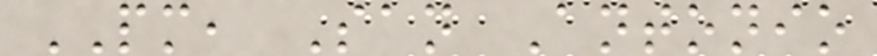PM, San Antonio
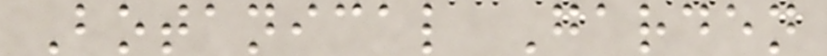Botanical Garden
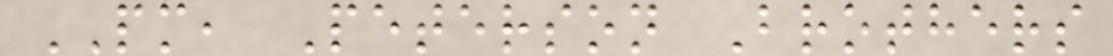PM, Peterson Brothers
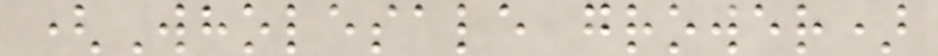(Wholesale grower)
